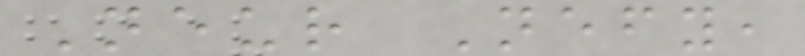Neur Nefy,
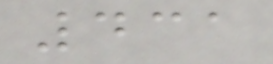431
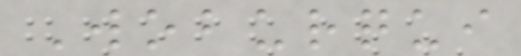Woburqui
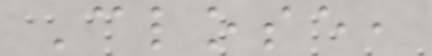Close,
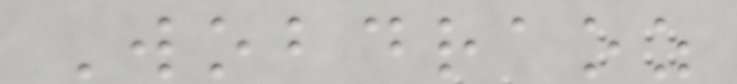Wobdraoz
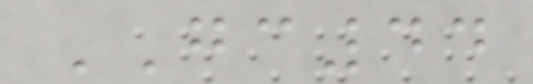GC44
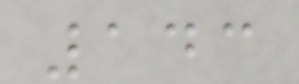143
